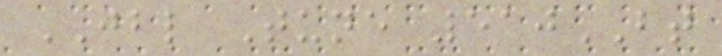JBL Tune 510BT
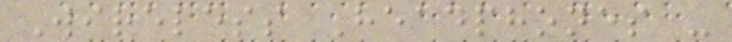Wireless Headphones -
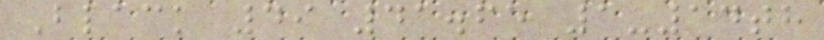Black 49 41.65 1-14th
